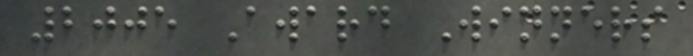2005 Award Winners
